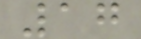17
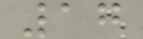17
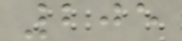205
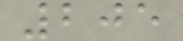205
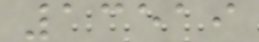13519
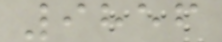9856
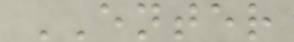ENTER
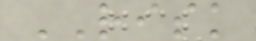RISK
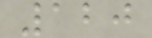120
